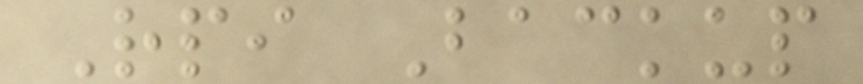Rpi Backup
